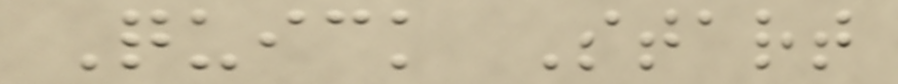Quick Start
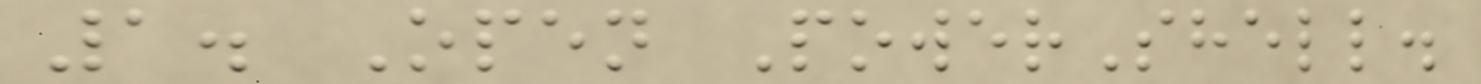1. Open PowerShell.
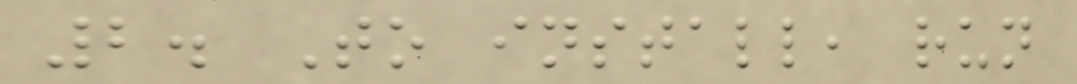2. To install, run
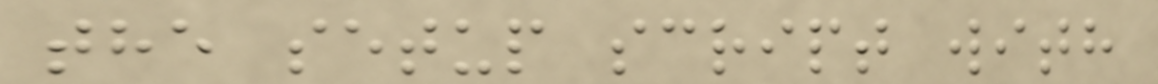the setup script with
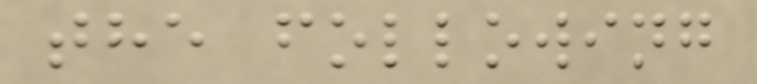the following
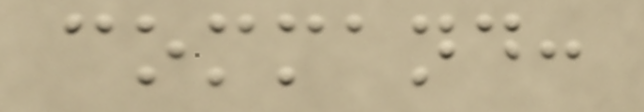command:
